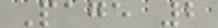Page 2
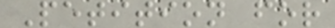Petition for
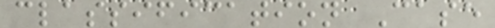classification Case
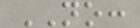NO:
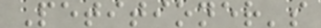Petitioner's
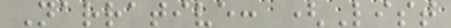Narrative: (List
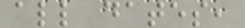all dates,
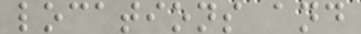locations and
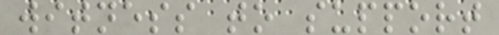witness to support
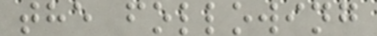the following
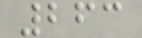263
